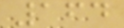164
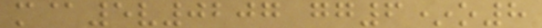m@5v0207 gg6*o8
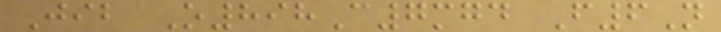Jib O898C7mgd F6N
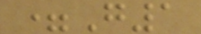=G1
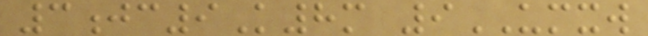3jc9K8m 9UMXW
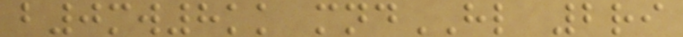b0mw8kk mndHL 2ri
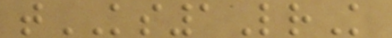tKS1LrK
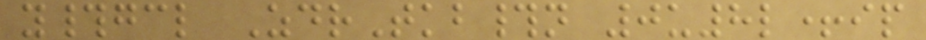y#gcl ZdrTkb#n 0u8l+ip
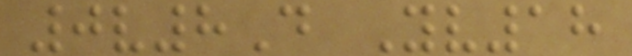0v8D Yv18
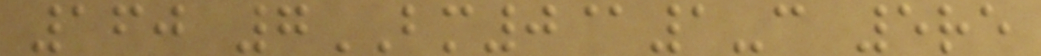160 7BM0@1-c 5re
